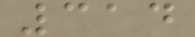314
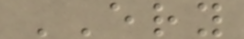ERY
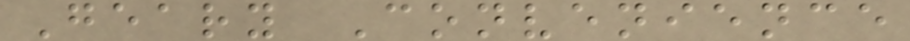Geary Convenience
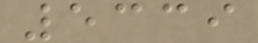5339
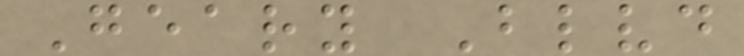Geary Blvd
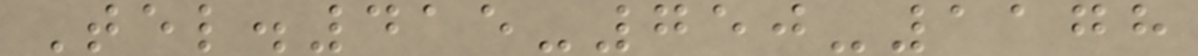Tel.415-750-1178
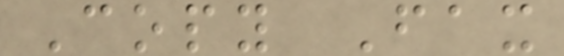Copy Fax
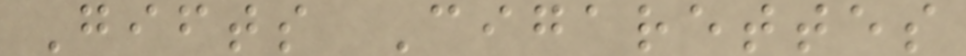Gifts Cigarettes
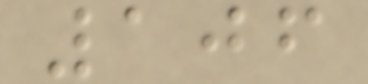106
